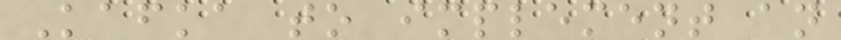Kafka to implement an
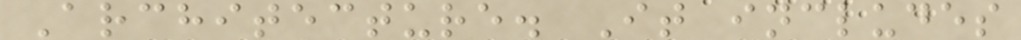Architecture. It includes
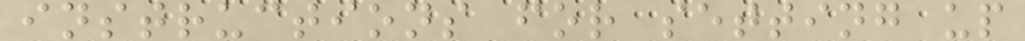instructions for setting up
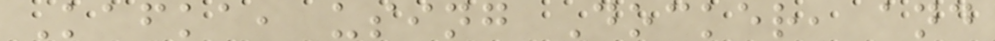Kafka, using Docker, and
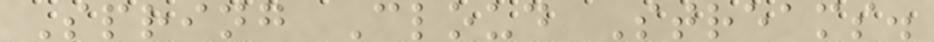Spring Cloud Streams.
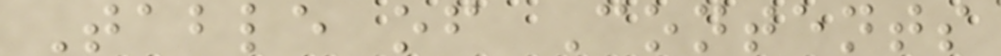Table of Contents
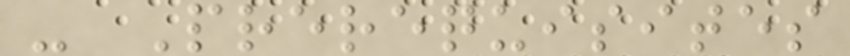- Prerequisites
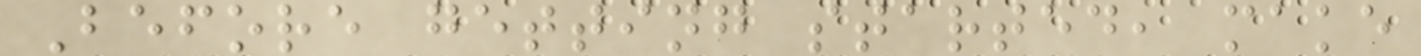Before getting started, make
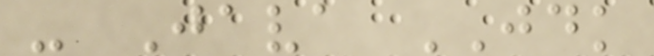- Java JDK
